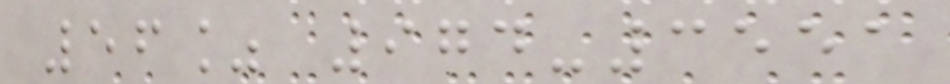56% 974-3551
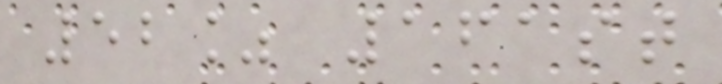52% 161st
